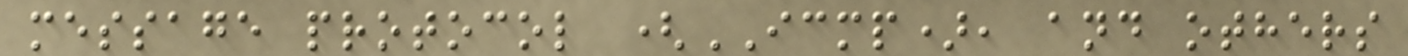message protocol (ICMP), and others
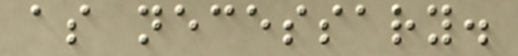as necessary.
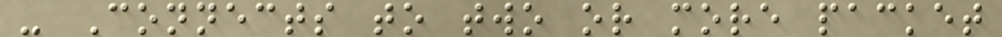- Connects to two or more packet
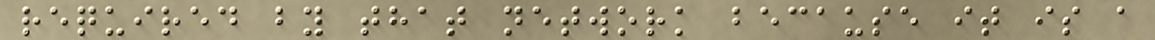required by that network because it is a
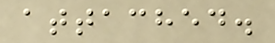attached.
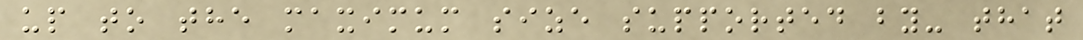up to the maximum size supported by- that
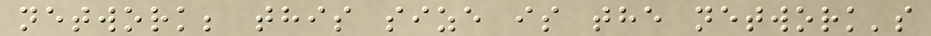network; this size is the network's
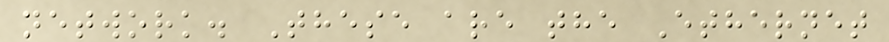network. These are the Ethernet
